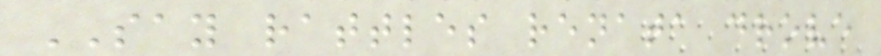SAY rattles renata drove
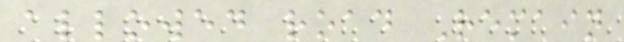allowed road Remain
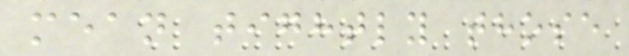mean tightly those
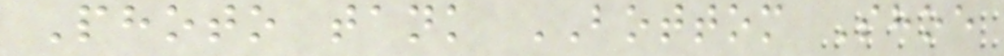Photo tank BOTTOM Shoe
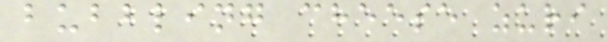bubbling cheese zuri
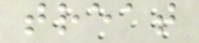treat
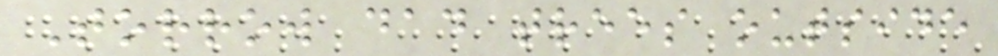Torrow dad trees outside
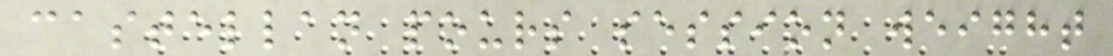castellan pours session weight
